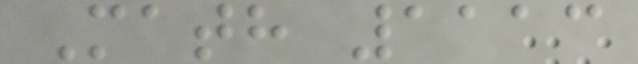Math 1113
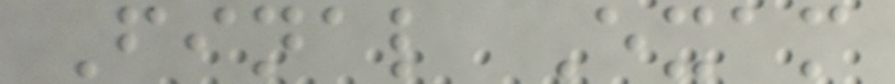Final Exam
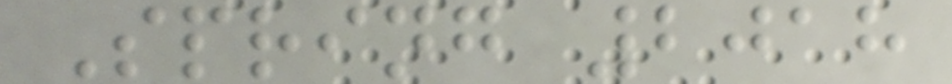Spring 2018
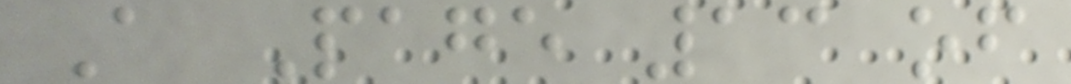A Page 13 of
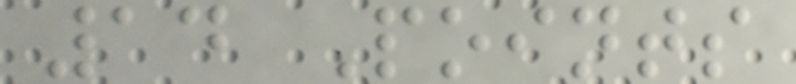14 Points
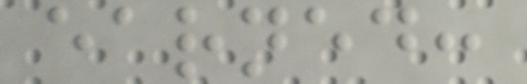earned:
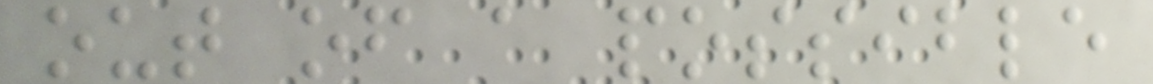out of a possible
